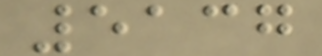5137
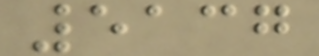5137
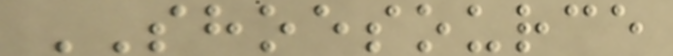SHOESOURCE
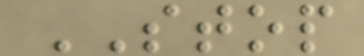STOP
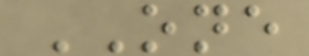ONE
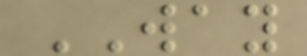WAY
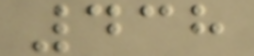438
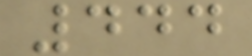444
